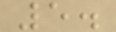5.
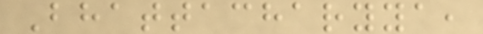Bhattacharyya,
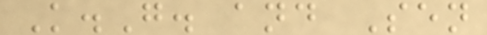K.G. and Sen
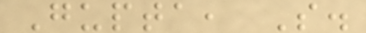Gupta, S.
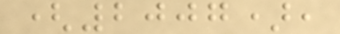(2007),
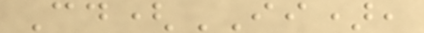Cd(II),
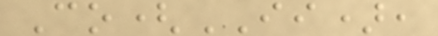Co(II),
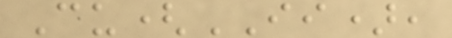Cu(II),
